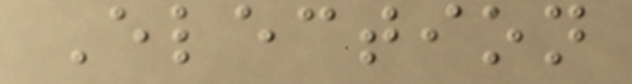Election
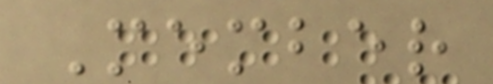Member
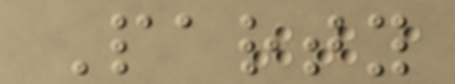Party
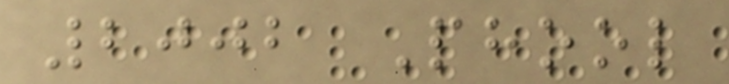2002 Phool
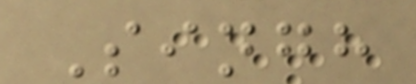Singh
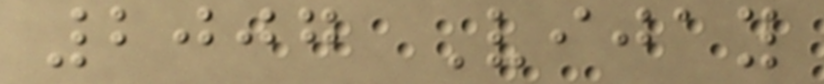2007 Vijay
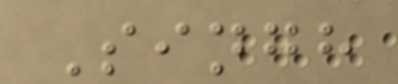Singh
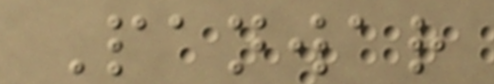Panwar
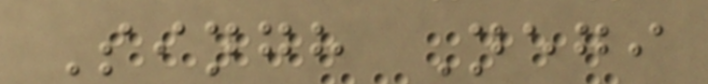Singh Negi
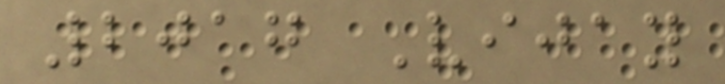2017 Vijay
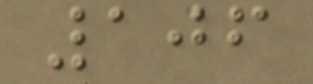106
